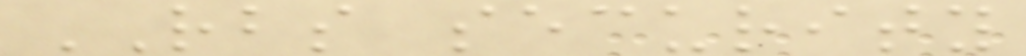RBS security
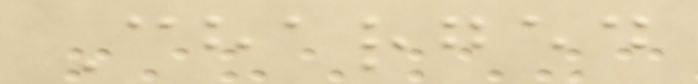Charged
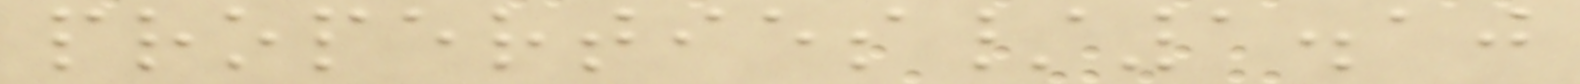properties/1.10
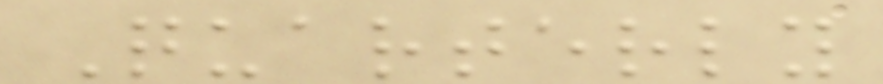Quarterly
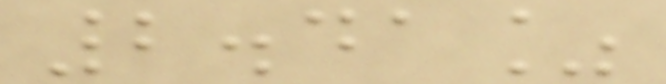2.41%
